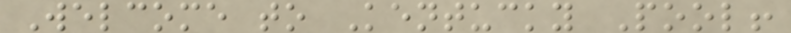Welcome to Kentucky Pool!
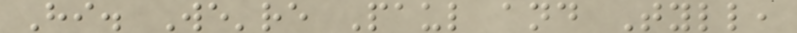Hi. We're Paul and Tyll,
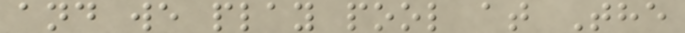and we play pool at The
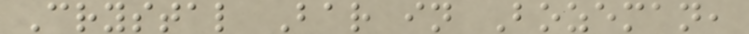Crystal Bar in Bozeman,
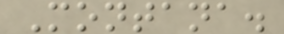Montana.
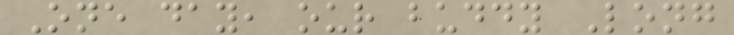One day, our buddy Long
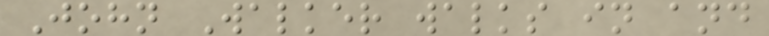John Walker walks in and
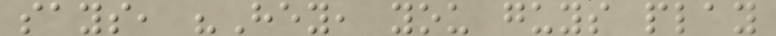says, "Hey, you guys play
